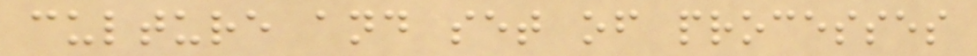culture and set of processes
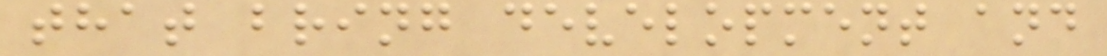that bring development and
